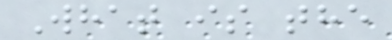What is the
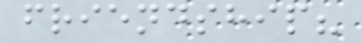friendship?
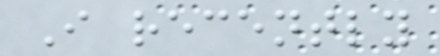I recently
